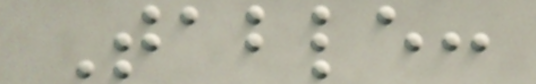Table:
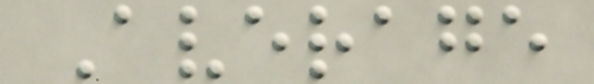Average
